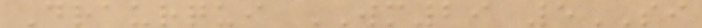Draurqui WM29 5SI
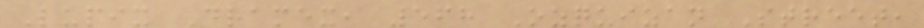Lupix Dramex, 568 Ozquizan Street,
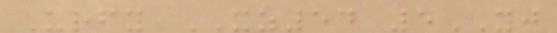Urfy XZ54 5YJ
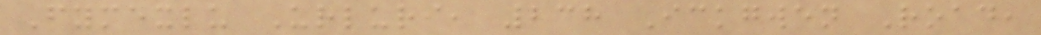Fymexlu Urluri, 238 Ickgwen Road,
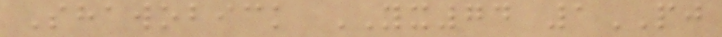Shawobick YX74 1PJ
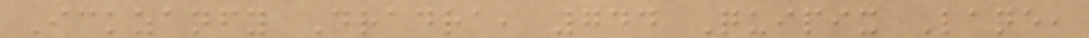Ickzanfy Dradra, 744 Quipix Lane,
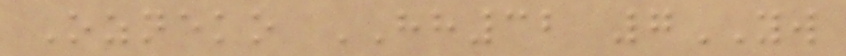Ozneko HH32 7YW
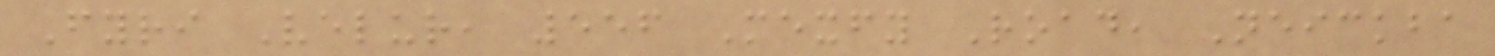Fyri Velur, 556 Mexfy Road, Neickba
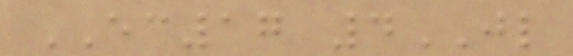EC17 4JL
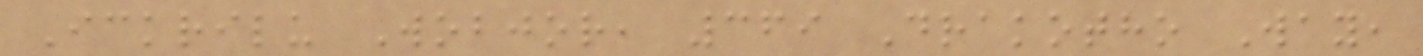Ickrilu Wobjor, 369 Drakotho Way,
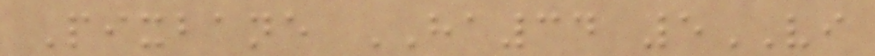Pixbane HA34 5VI
